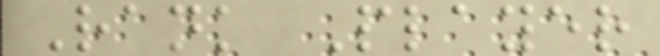Rank Player
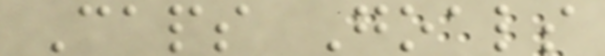Caps Goals
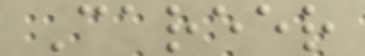Career
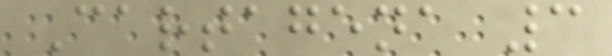Cartagena 3
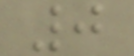0
